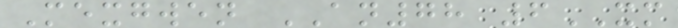Mexgwen AN78 6XM
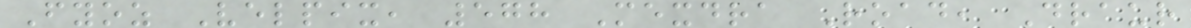Fyoz Velpix, 578 Mexdra Road, Draur
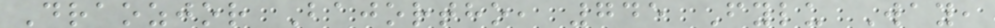Draozjor Bajortho, 745 Fylu Way,
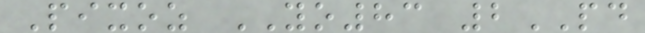Pixoz YO83 2PD
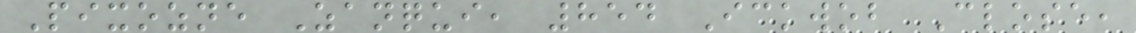Pixozne Zanqui, 854 Ickwob Close,
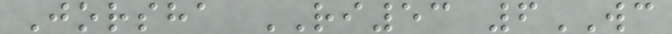Jorsha RI53 6WC
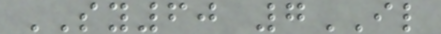SY60 7IL
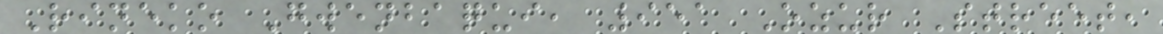Rineko Gwenbaqui, 951 Ozur Street,
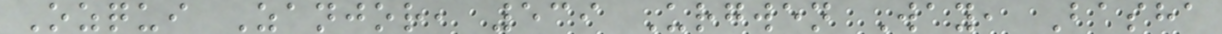Ozqui Zanjor, 539 Urgwen Way, Basha
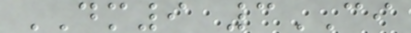DM9 3CI
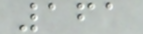161
